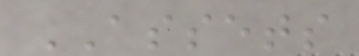ASSETS
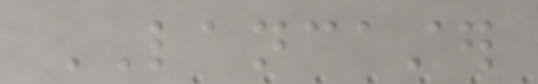LANCASTER
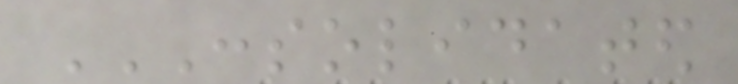CONSOLIDATED
